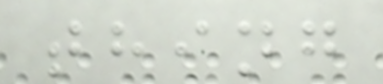thing
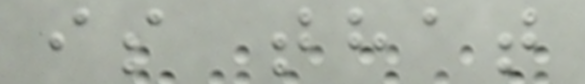is that
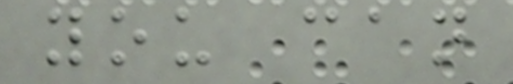you can
